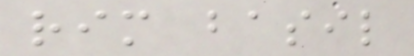rim basil
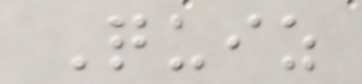Quiz
